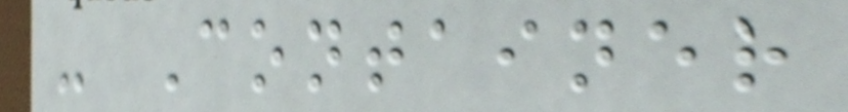- Container
